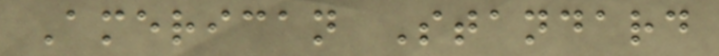American Standard
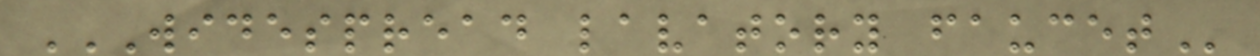WIDESPREAD LAVATORY FAUCET
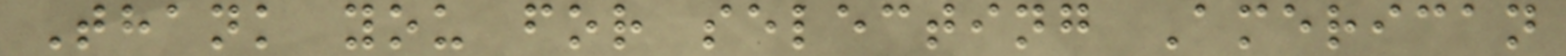Thank you for selecting American
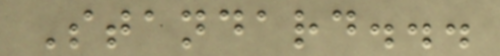Standard...
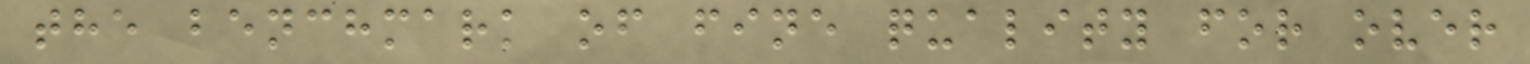the benchmark of fine quality for over
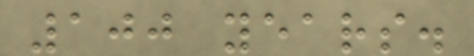100 years.
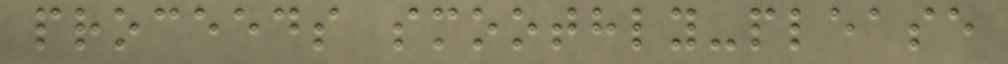proceeds smoothly-please
